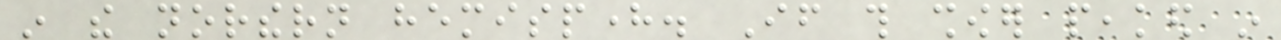in the northern hemisphere. If this shower peaked in
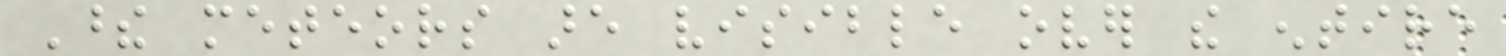These meteors are visible over the entire
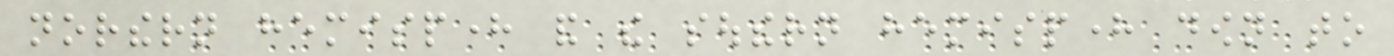northern hemisphere and the southern hemisphere down to
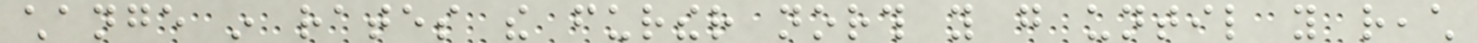change in rates the further north you go until you reach
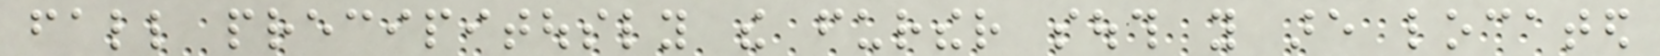fall precipitously the further south you are located
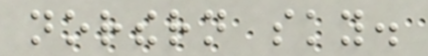northern sky.
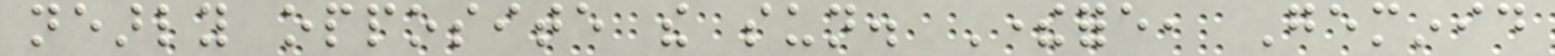nearly opposite the sun. Therefore, Geminid
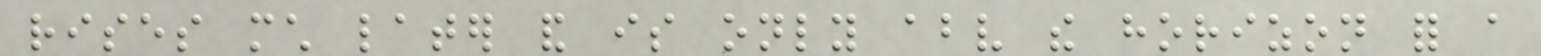rises much later and is only above the horizon for a
